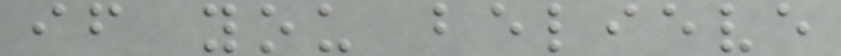if you believe
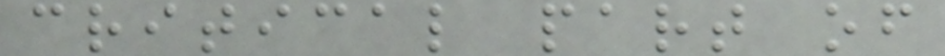critical part of
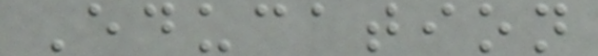Education
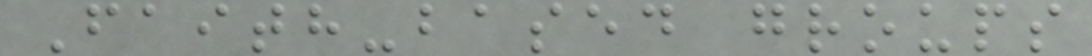Faith-based groups
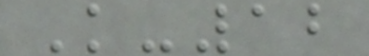K-12
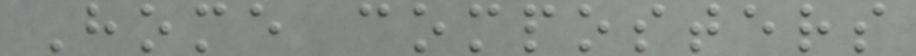Home composters
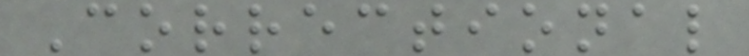Correctional
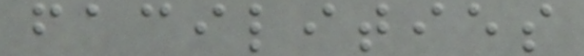facilities
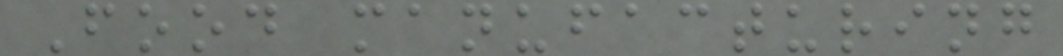Food manufacturing
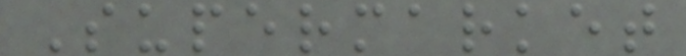Supermarket
